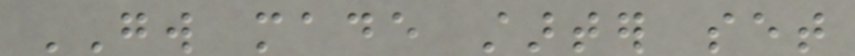GW made starter set
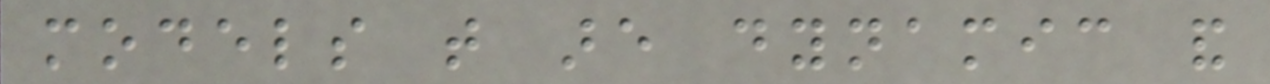models that are dynamic and
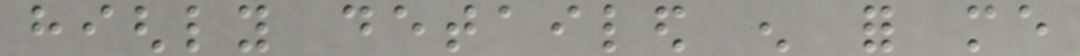highly detailed enough for me
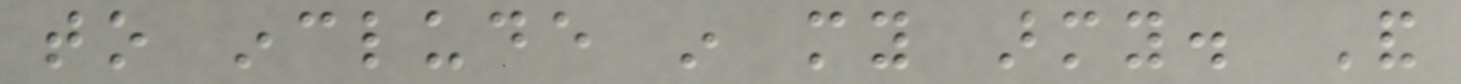to include in my army. And
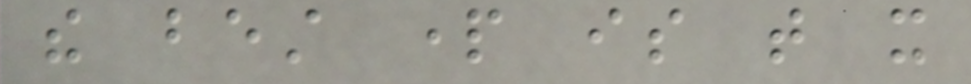the best part is that it
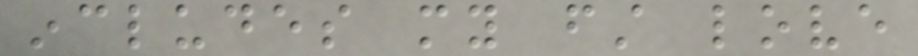includes my first love
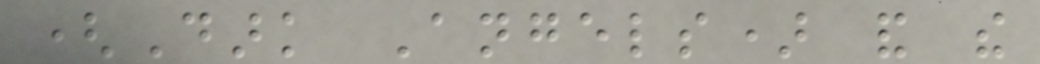(Dark Angels) and the
